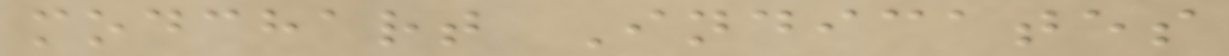modchart Indicates
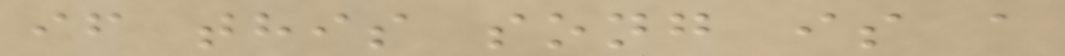if this song is a
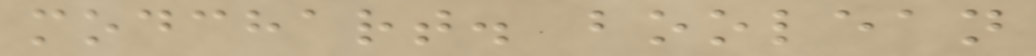modchart. boolean
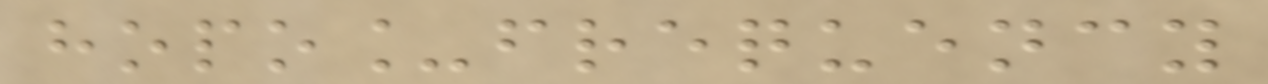hopo_frequency
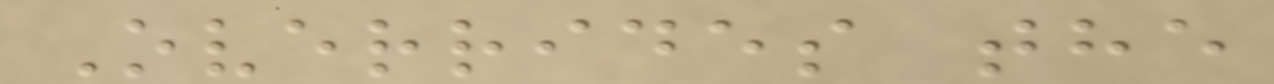Overrides the
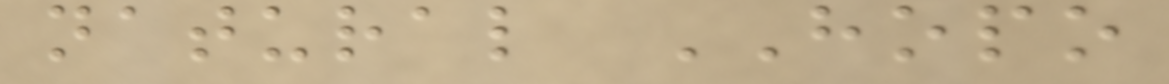natural HOPO
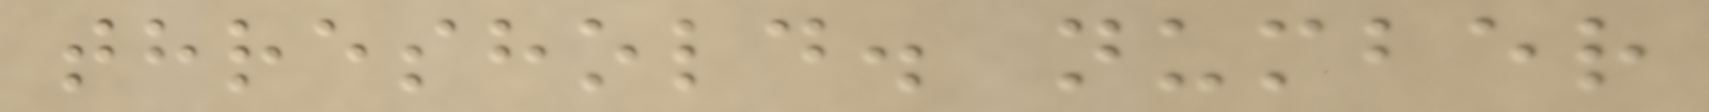threshold. number
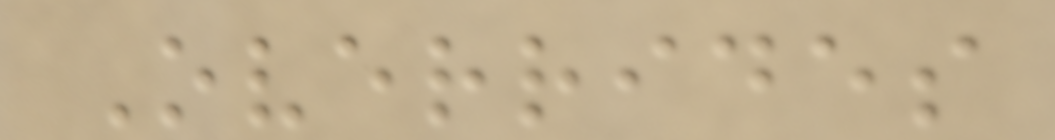Overrides
